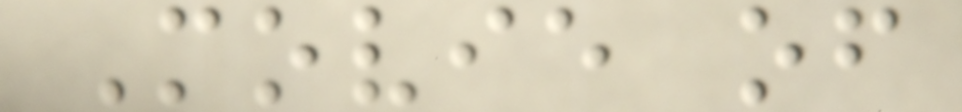Movie of
